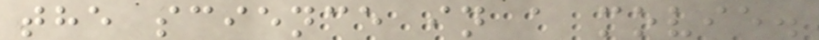the science in a movie.
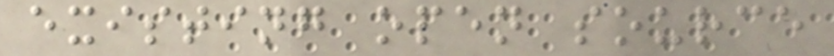existing open source
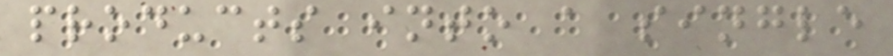products into a single
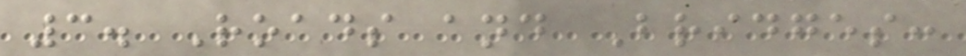3. Roads and Bridges:
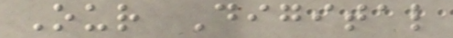Our Digital
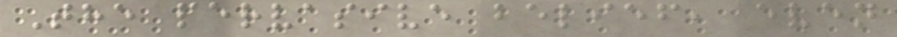The pervasive belief, even
